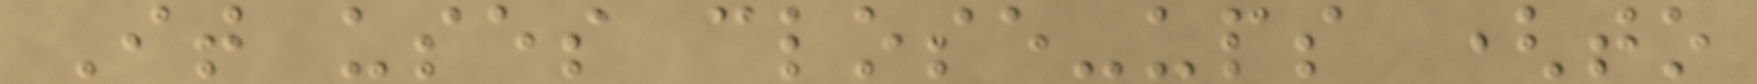It uses close-ups (to
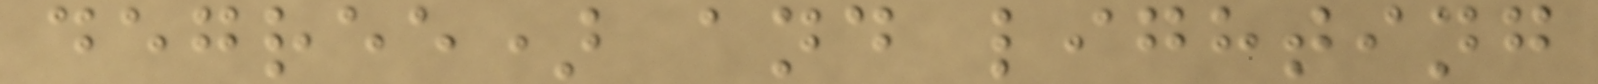degree) and lighting
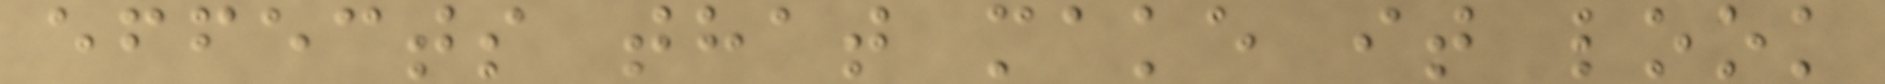effects that make it look
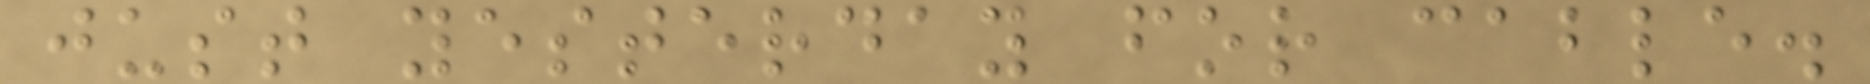just yesterday for cable.
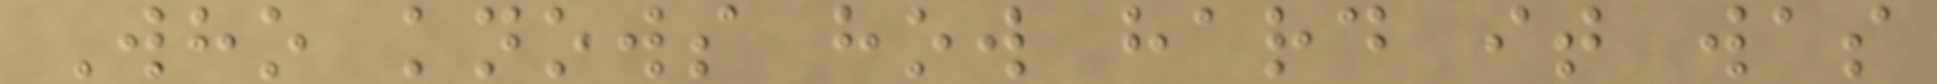Who knows how hard it was
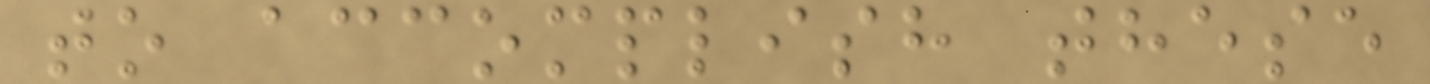to accomplish these
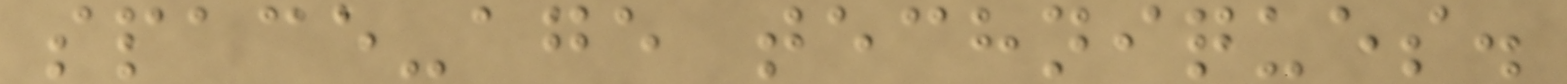space-age techniques.
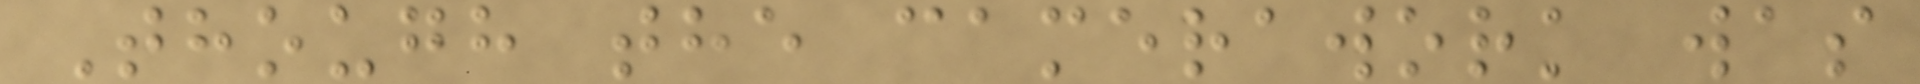Though the camerawork was
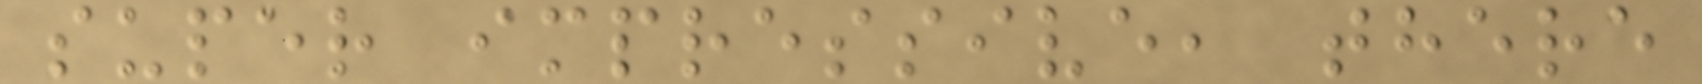super impressive, there
